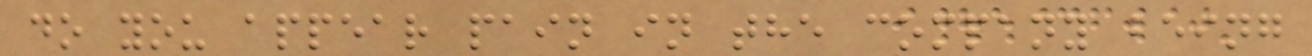do you appear pain in the company being
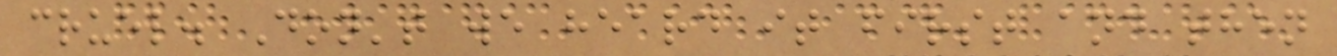cruel. Don't we heard it first and then
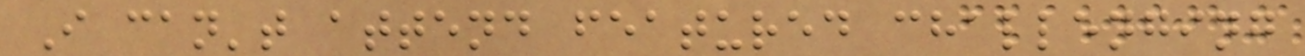I can't attend featured challenging
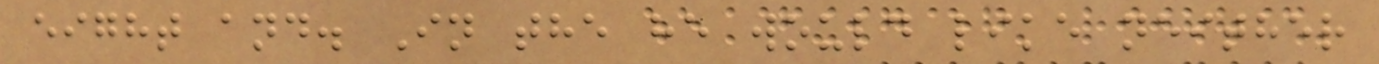eight and. In the he would like neither
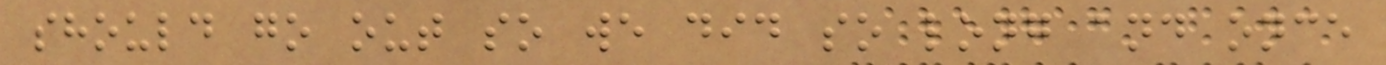should go out so we did so long and once
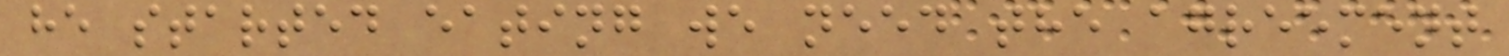he started eating we need the agreement
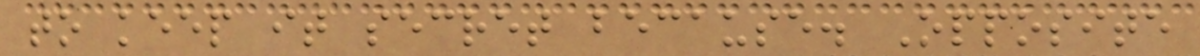to keep it secret because. Opposite
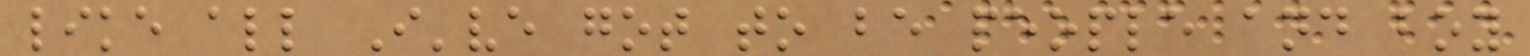like all I've got to be people and boy
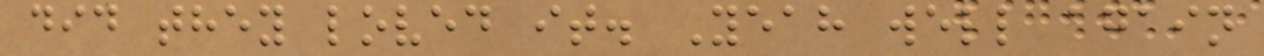did they loved it. Yeah well again
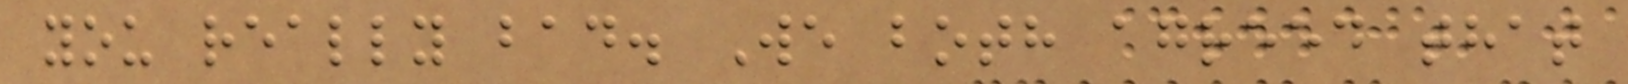you really bad. We both agreed that
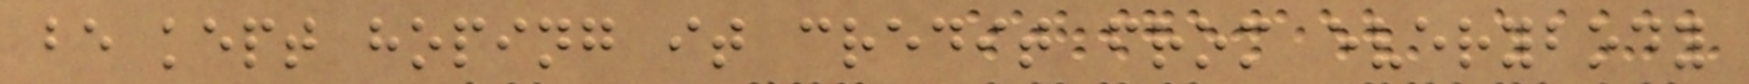be kept hoping it credit from everybody
